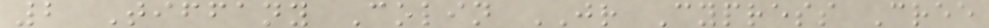2 Tiffany Colin JR Cypress Cree
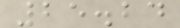25.24
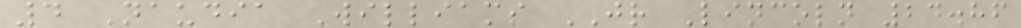4 Naudia Williams JR Lincoln 24.86
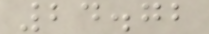24.72
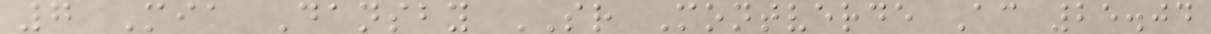7 Mia Dansby SR Montverde Ac 25.04
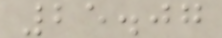25.07
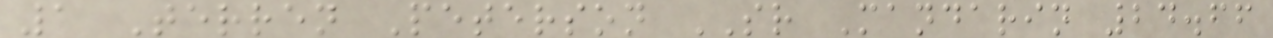1 Terren Peterson SR Mandarin 24.66
